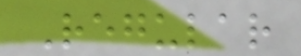Regular
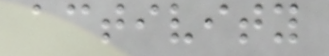activity
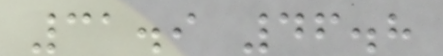31.9 46.8
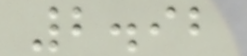2.92
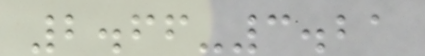2.66-3.21
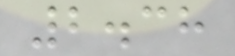2.38
